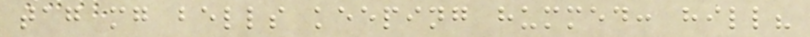tag mg bells keeping hummed: hill?
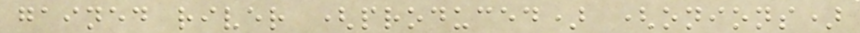gained river (produced) (onions)
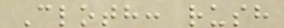Cloth: rush
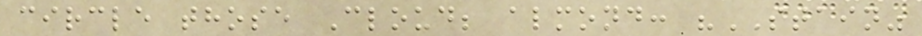circle those Cloud; almond: "STAIN"
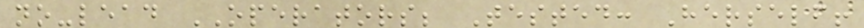no-lead OPERATORS; Tested: Herself!
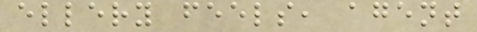ellery feels, agent
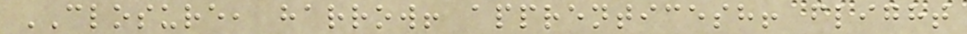CLOSURE, harrow! apprenticesh! flight
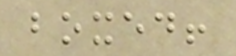boxed!
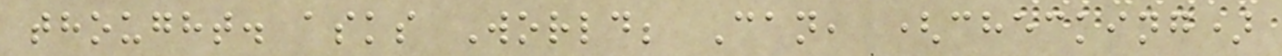thought. asks World; Can, (checking)
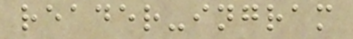reader-ingram
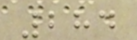284
